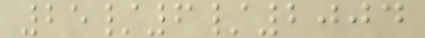25/6/2004
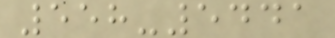558-5441
